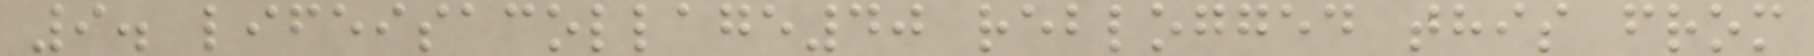9. lifeisacollage40 reblogged this from
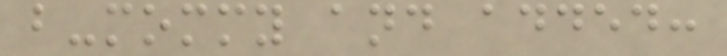b-mommy and added:
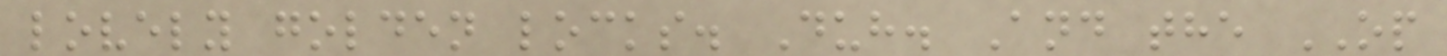lovely golden locks. Duh. And the OP
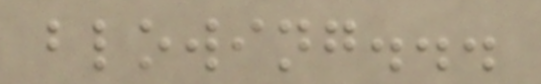blowing...
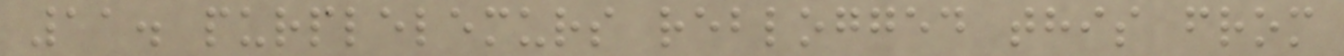11. purplelemurs reblogged this from
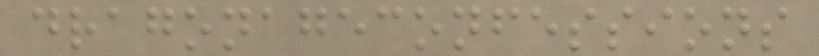dragonageconfessions
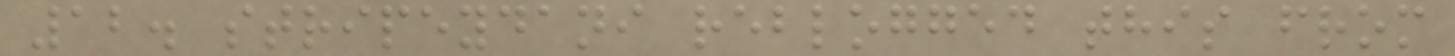12. stripeydani reblogged this from
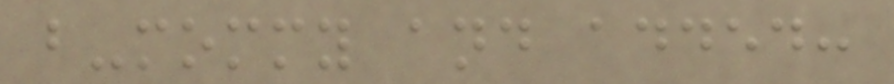b-mommy and added:
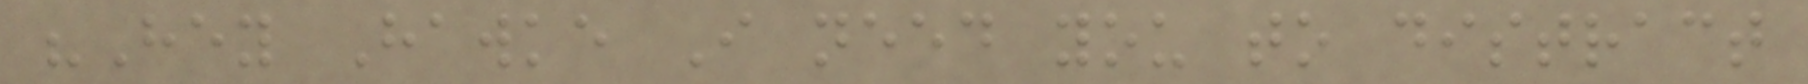"Hey Hawke I need you to distract
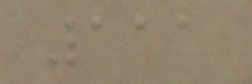111
